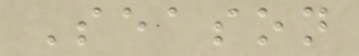Season
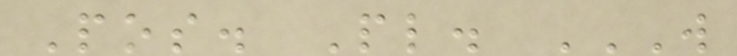Pos. Pl. W
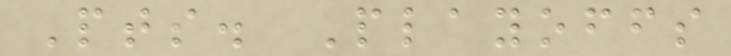Pts. Playoffs
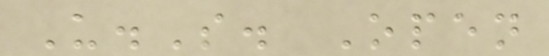U.S. Open
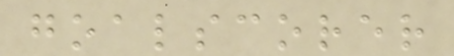goalscorer
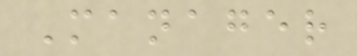Manager
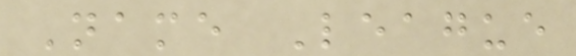Name League
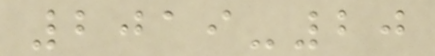2019-20
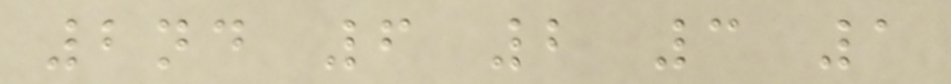2nd 6 2 3 1
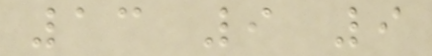13 9 9
